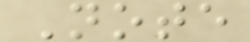Note
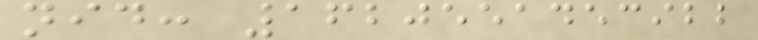nid: 1620551453922
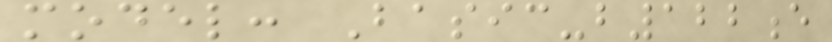model: Basic-b122e
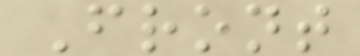Front
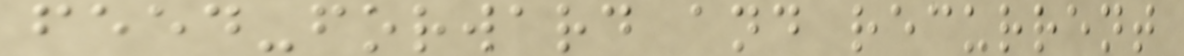feed-forward and recurrent
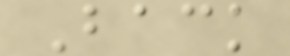Back
